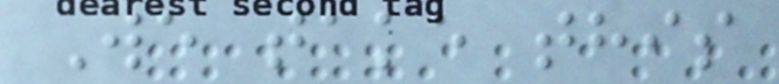We take this
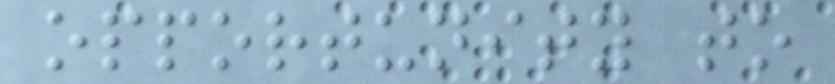opportunity to
